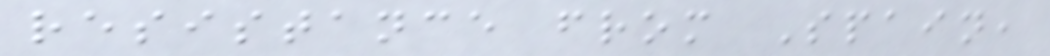resistance from Spain,
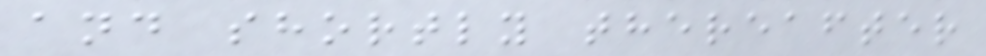and shortly thereafter
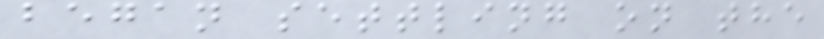began settling on the
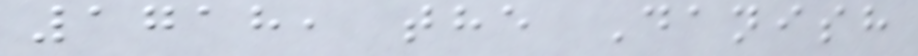1718, the Danish
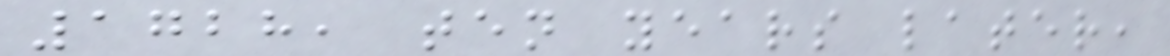1728, ten years later,
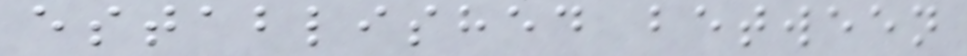established between
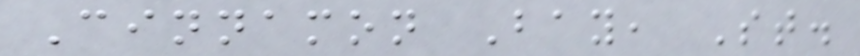Cinnamon Bay, St.
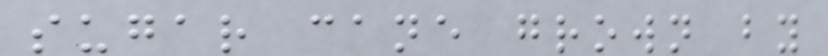sugar cane grown by
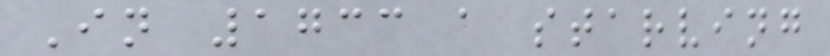In 1733 a starving
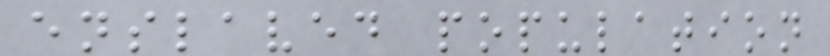enslaved population
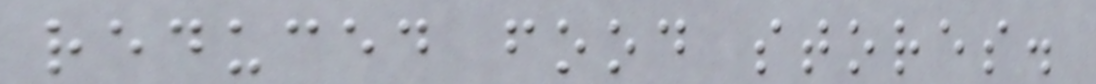reduced food stores.
